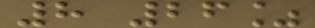8 26%
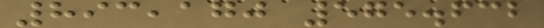893,170 575.632
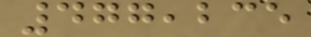477,235
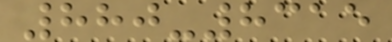880-8315
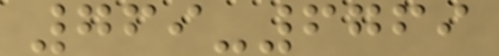769-6769
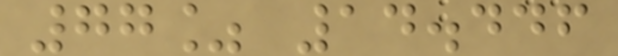77% 14.446
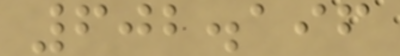602.196
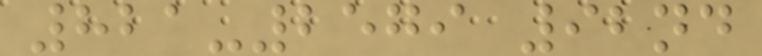821-2579 92nd
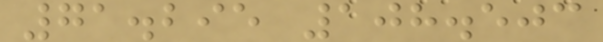71.295 108.503
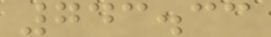743.33
